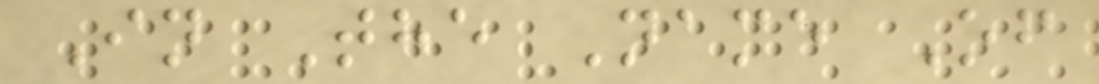In The Name Of
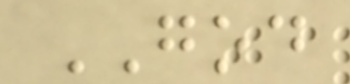GOD
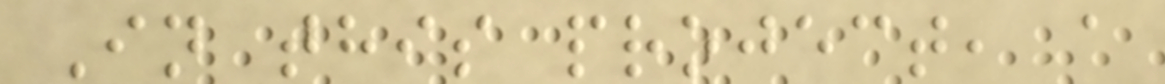In this project, a
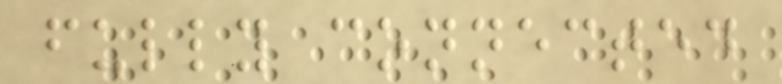fully connected
